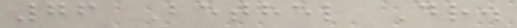76 Bethel Dr.
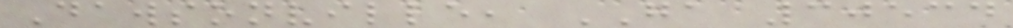Dawsonville, GA 30534
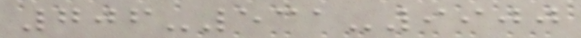706-531-9900
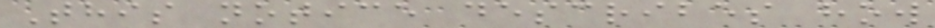This notice describes how
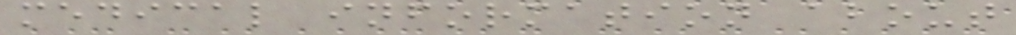medical information about
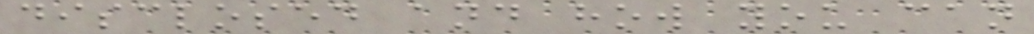disclosed and how you can
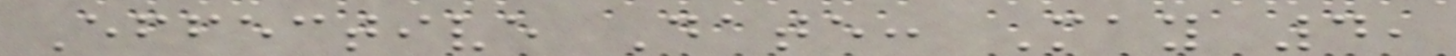Effective Date: May 4,
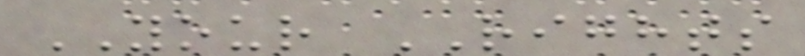YOUR RIGHTS
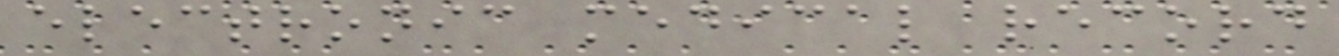electronic medical record
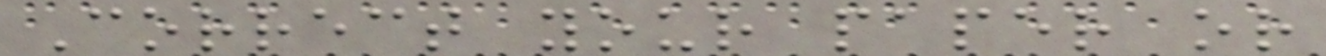Correct your paper or
